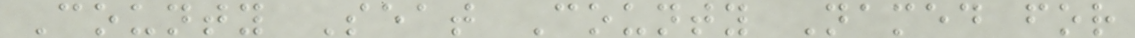County Seat County Named for
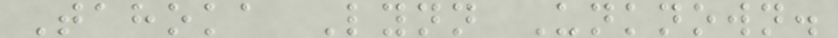Tahoka Lynn Unknown.
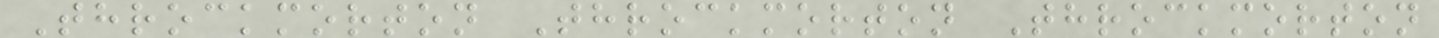Throckmorton Throckmorton Throckmorton
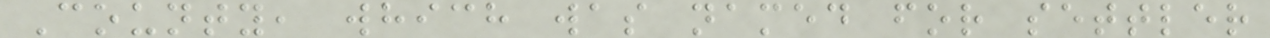County, which was named for settler
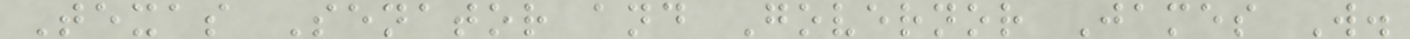Texas Senator and Governor James W.
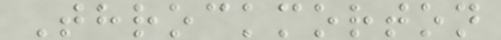Throckmorton
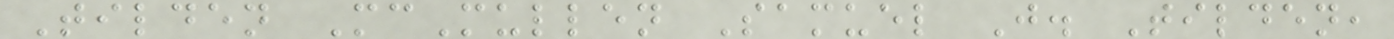Tilden McMullen Samuel J. Tilden,
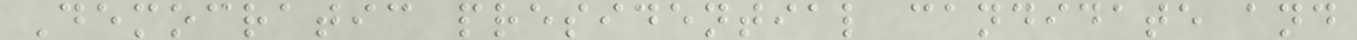Democratic presidential candidate and
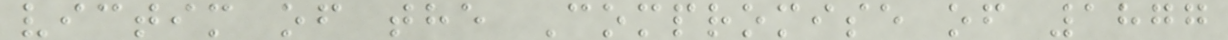victim of the Compromise of 1877
